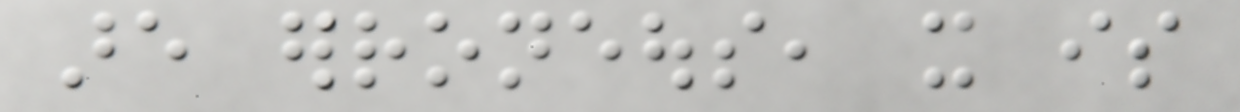are erroneous, it is
